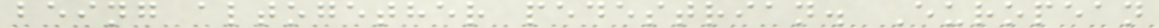being altogether pedestrian. European
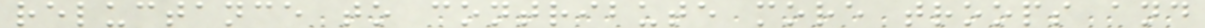reluctance to contribute more troops and
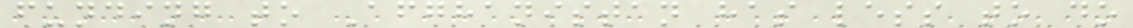funding to Afghanistan has less to do
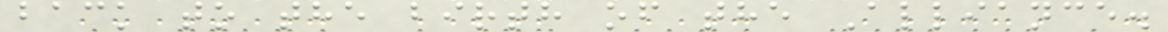back to the birth of the Alliance.
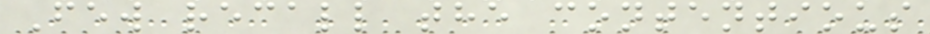Few recall the contentious
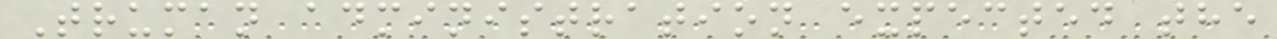Truman administration expected the
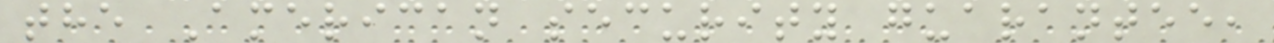the American security guarantee,
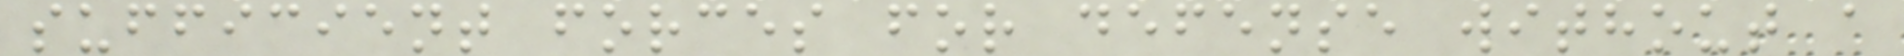sufficient forces for defense without a
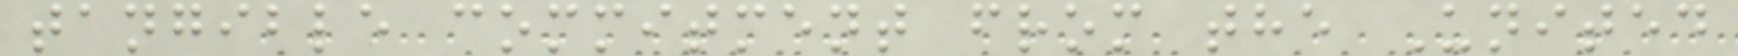tangible commitment from the United
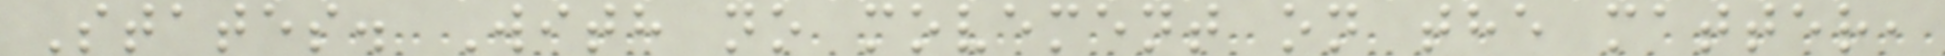States. With no movement on the matter,
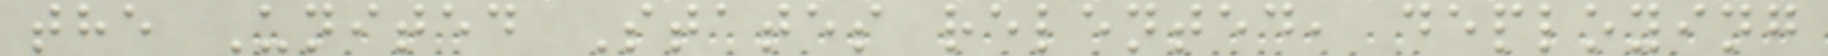the United States relented, deploying
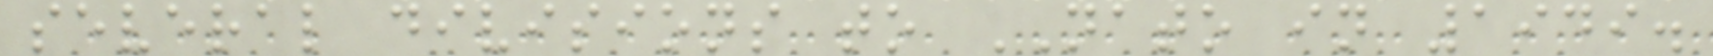several divisions to NATO in 1949.
